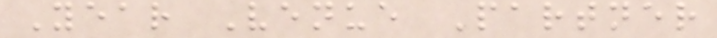Year Venue Partner
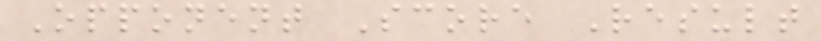Opponent Score Result
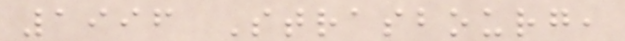1996 Strasbourg,
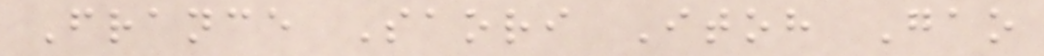France Saori Itoh Gao
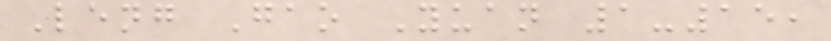Leng Gao Yuan 1-15,
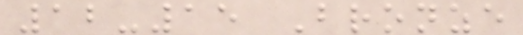12-15 Bronze
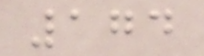174
